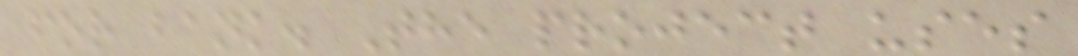for bank. The project uses
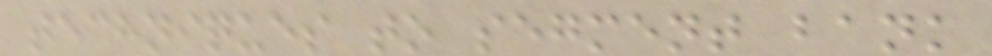techniques to segment bank
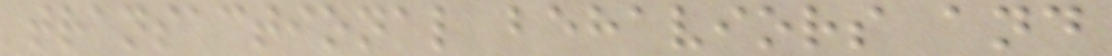transactional behaviors and
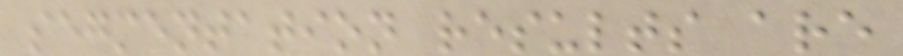segmentation results are
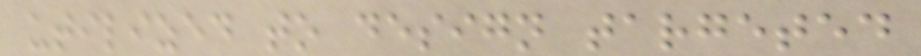utilized to design targeted
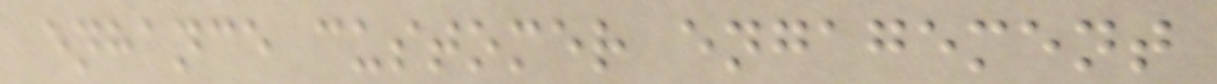enhance customer engagement
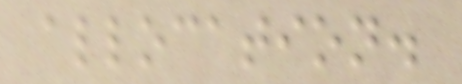allocation.
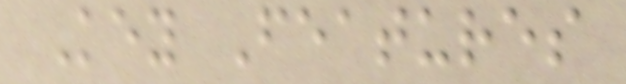Key Features
